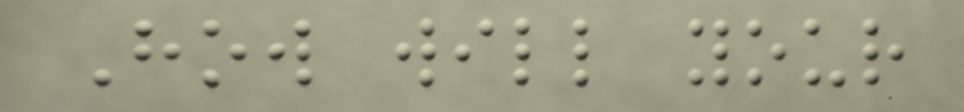How will your
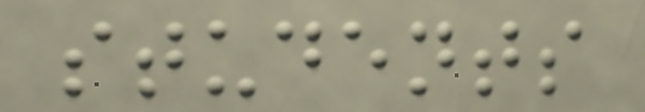students
